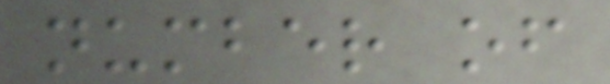number of
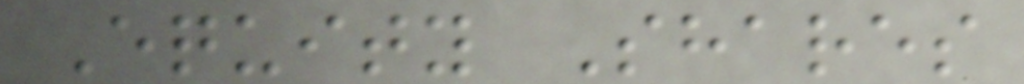Equity Shares
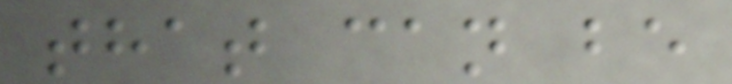that can be
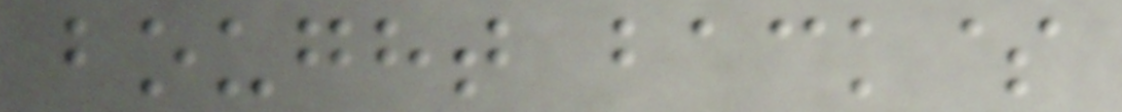bought back$
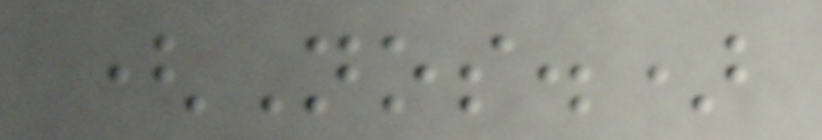(Nos.)
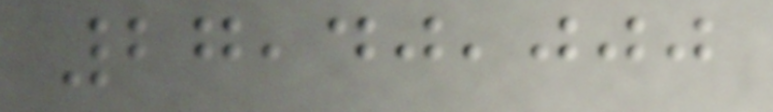27,40,000
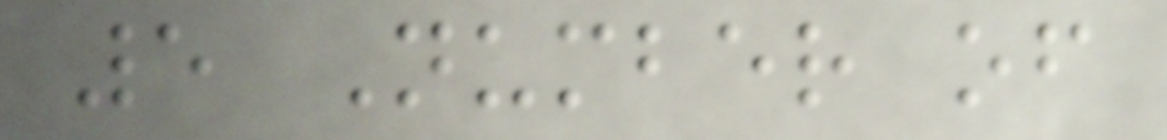5 Number of
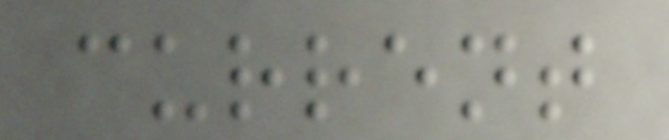current
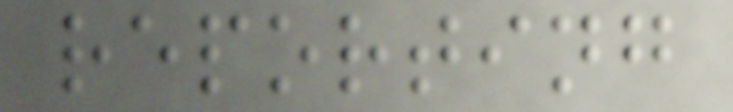reporting
